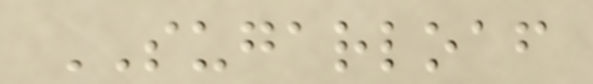SUGARLOAF
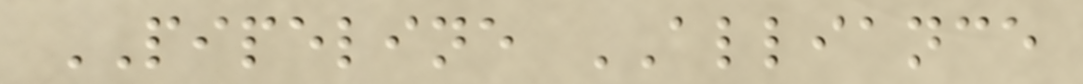PIPELINE ALLIANCE
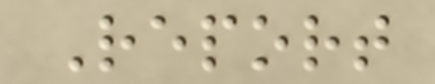Report
